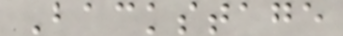Backstage
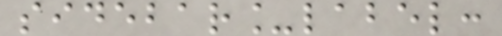sidebar_label:
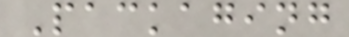Packaging
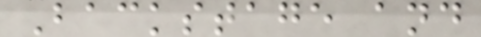Backstage and
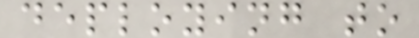deploying to
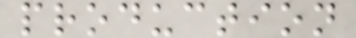production
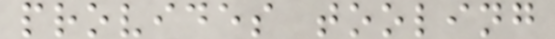provides tooling
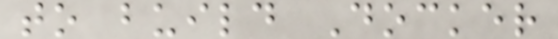to build Docker
